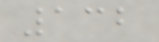132
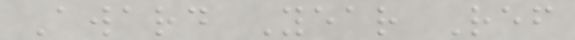Award Year Ref
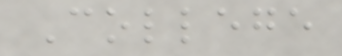College
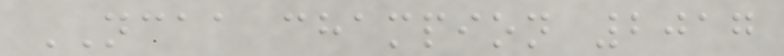NCAA champion 2017
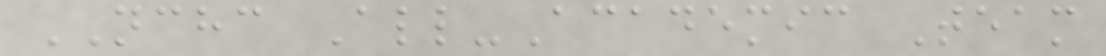NCHC All-Academic Team
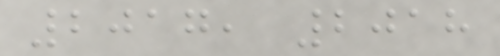2017, 2018
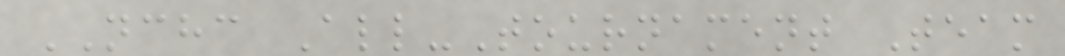NCHC All-Tournament Team
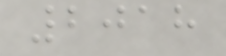2018
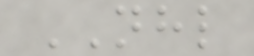NHL
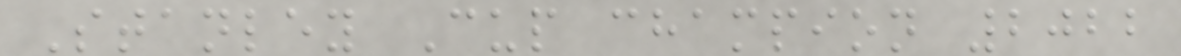Stanley Cup champion 2022
